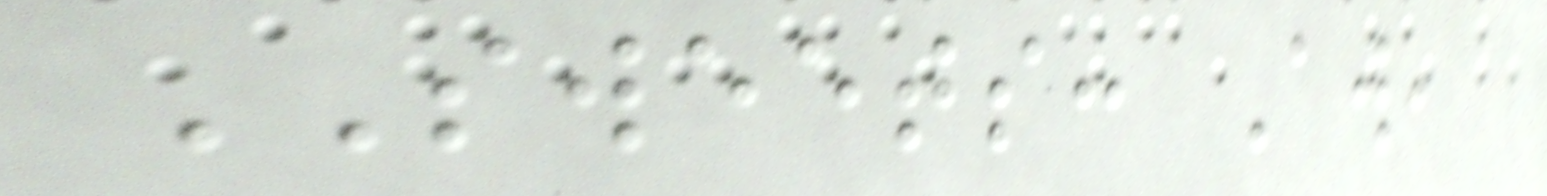SWEETS: Aw,
